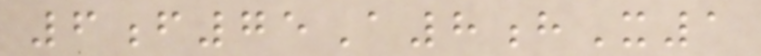6f75A8hX1
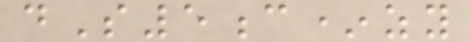dS5c*zy
